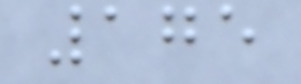175
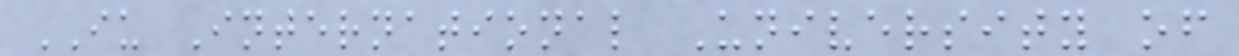IU International University of
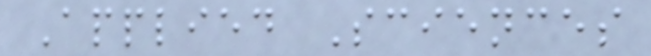Applied Sciences
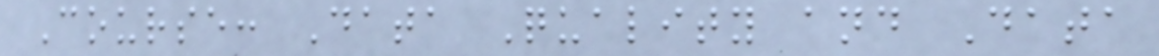Course: Data Quality and Data
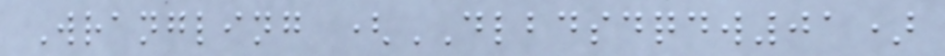Wrangling (DLBDSDQDW01)
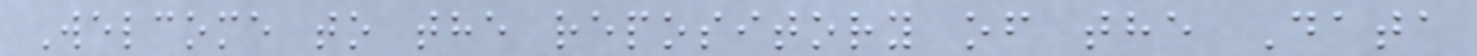Welcome to the repository of the Data
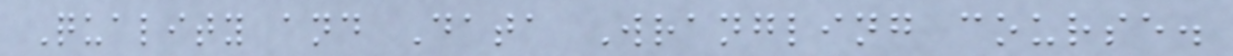Quality and Data Wrangling course.
